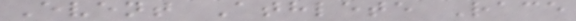Event Athlete Race
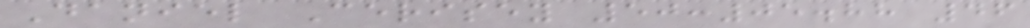Daniel Cerisey 50:05.88 46
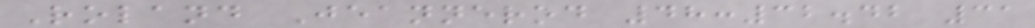Roland Jeannerod 48:32.42 31
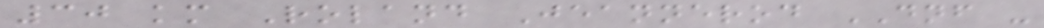30 km Roland Jeannerod DNF -
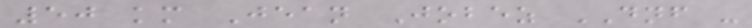50 km Jean Jobez DNF -
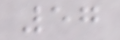57
